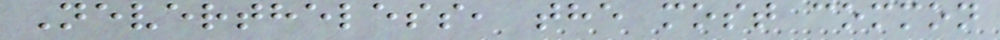Nevertheless, the most common
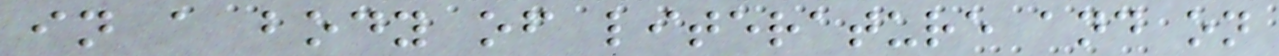in a body of literature and on
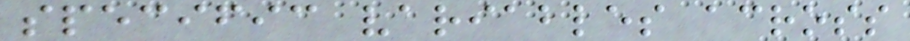specific variables across
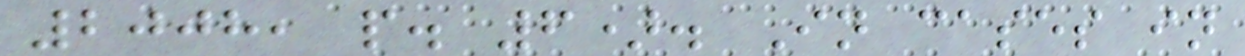2008, p. 6). In cases in
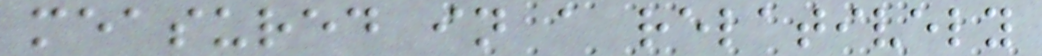measured in a relatively
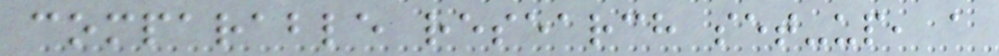comparable research set-up, a
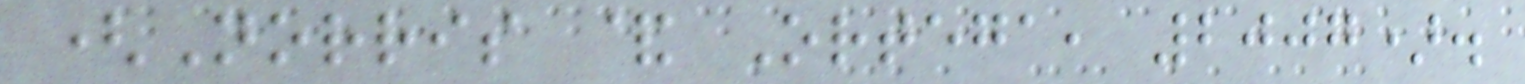(Norris & Ortega, 2007).
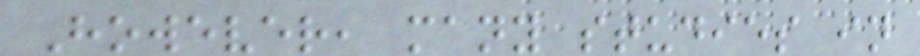However, many studies in
